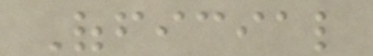Official
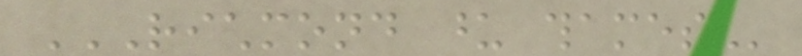RICHMOND UPON THAMES
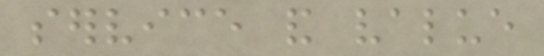service and value
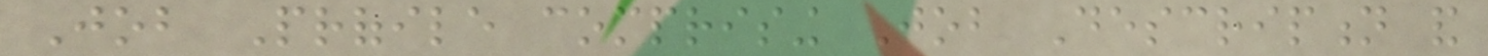Job Profile comprising Job Description and
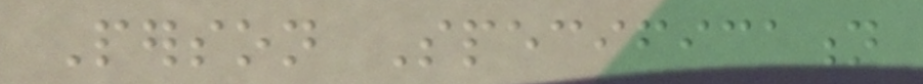Person Specification
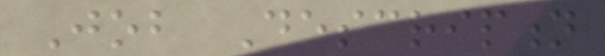Job Description
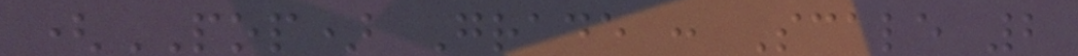(POP) Grade : Scale 2
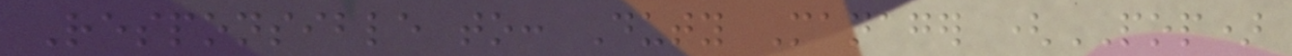Responsible to: Duty Manager (POP)
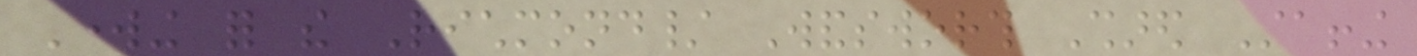Working for the Richmond/ Wandsworth Shared Staffing
